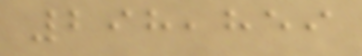298,859
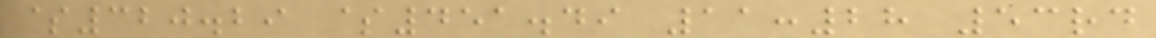$320.29 $451.49 11:28 53rd
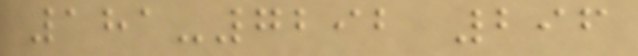181-7292 296
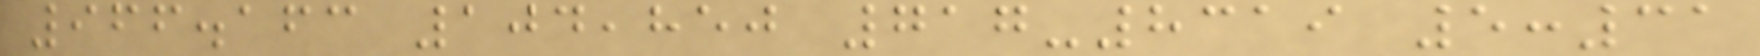966.163 104,850 717-8319 5:31
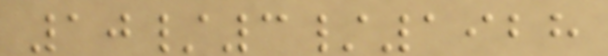10/3/1928
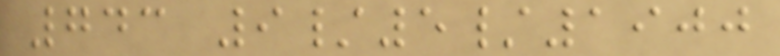743 9/5/1900
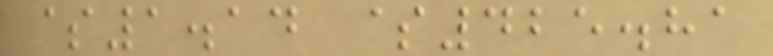$1.14 $425.81
